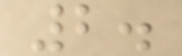2.
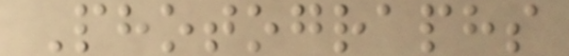Photographs
